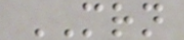MRN
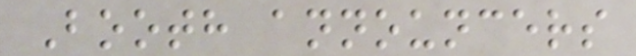Booth announcers
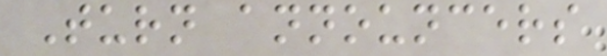Turn announcers
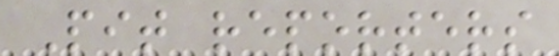Pit reporters
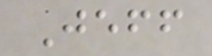Jeff
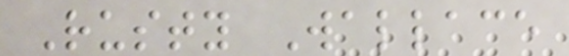Rusty Wallace
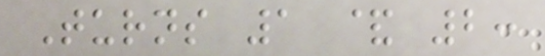Turns 1 & 2:
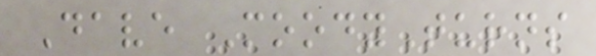Dave MoodyTurns
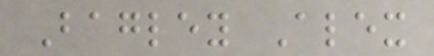Bagley Alex
